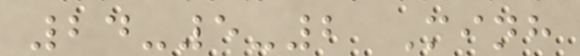24-5-2 Minh
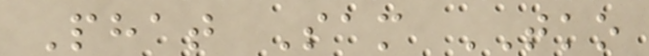Phat Sam TKO
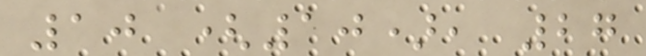10 (10), 27
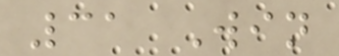31 Win
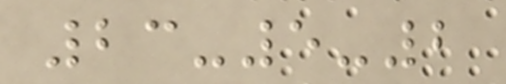23-5-2
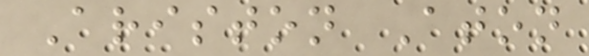Ariston Aton
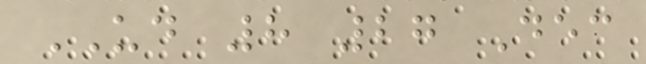UD 8 27 Dec
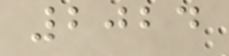2024
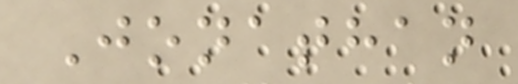Jonathan
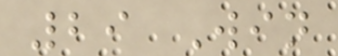29 Win
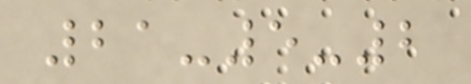21-5-2
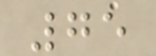75
